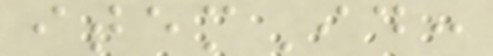itemId:
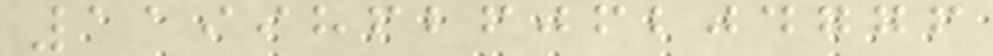1199862606204776
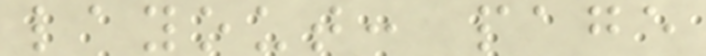layout: page
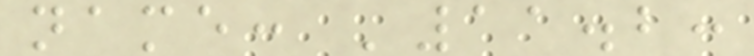name: '11.2:
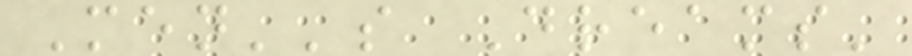Men''s Dreams'
